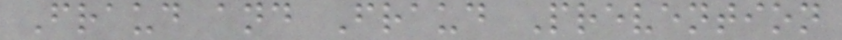Fraud and Fraud Prevention
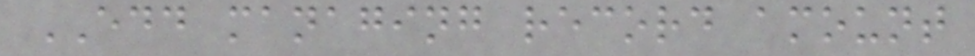EDD managing record amount
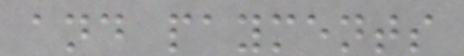and payments
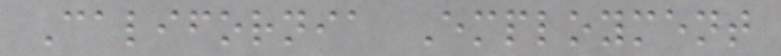California Employment
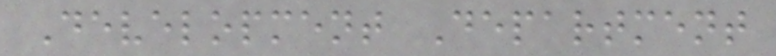Development Department
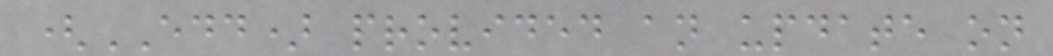(EDD) provided an update on
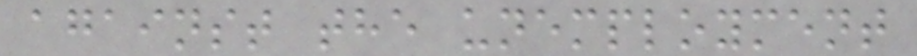against the unemployment
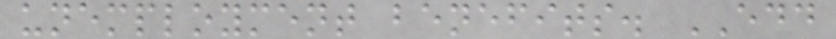unemployment benefits. EDD
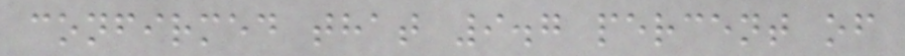confirmed that 9.7 percent of
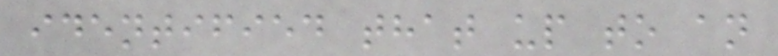identified that up to an
